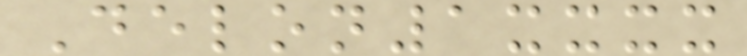Delon1xxxx
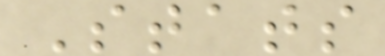Stats
